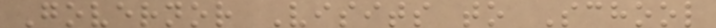Governor Visits to School
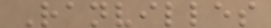Ranvilles
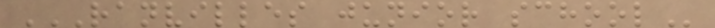RANVILLES JUNIOR SCHOOL
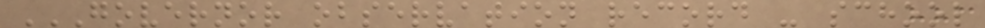GOVERNOR OBSERVATION RECORD - SCHOOL
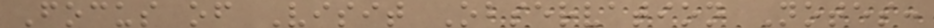Focus of Visit Observation Notes:
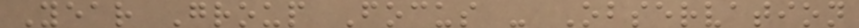Year Group Focus - Observation
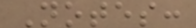Notes:
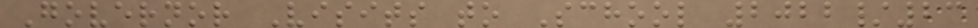Governor Visits to School 2022/23
